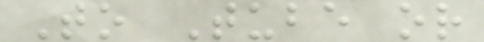To Tube or
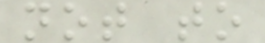not to
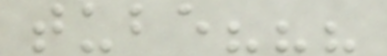tube???
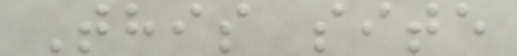This site
